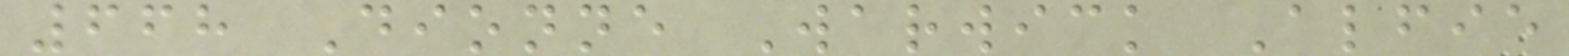668 Dionne Warwick Alfie
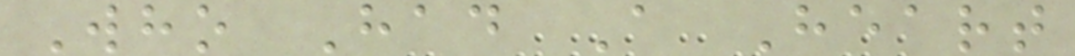Who Had A Heart
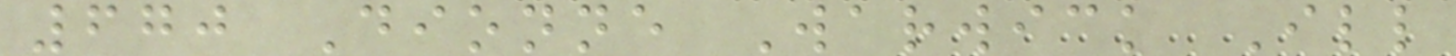670 Dionne Warwick Ill
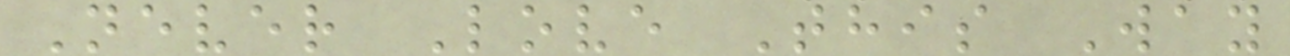Never Love This Way
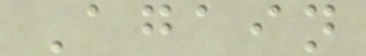Again
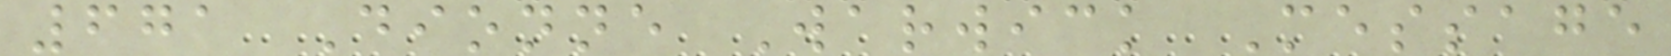671 Dionne Warwick Message
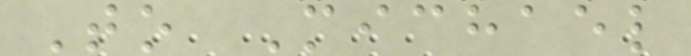To Michael
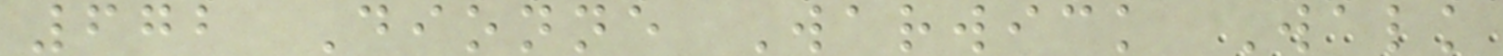672 Dionne Warwick Walk
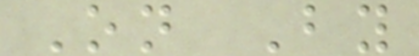On By
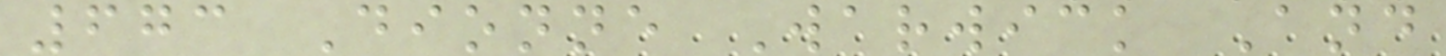673 Dionne Warwick And
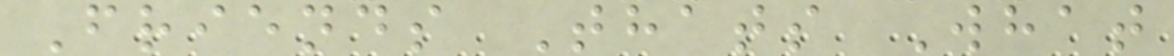Friends Thats What
